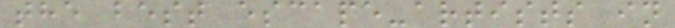the best escape-artists in
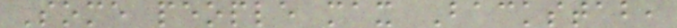Some people max Backstab,
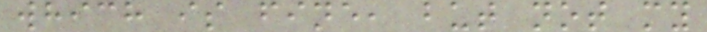which is fine, but not my
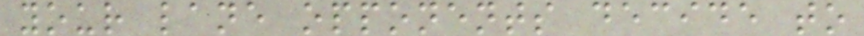your lane opponents decide to
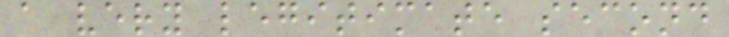a very legitimate second
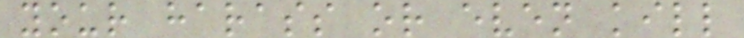your harass or even kill
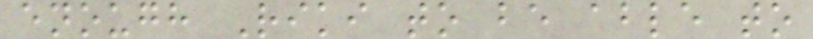enough Riki to be able to
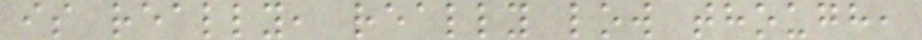is really, really low though,
